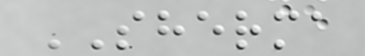SHERMA
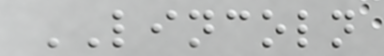LINCOLN
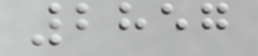2857
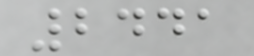2441
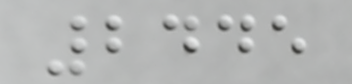2445
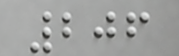206
